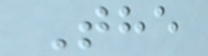The
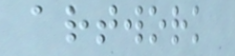artwork
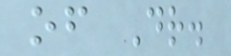of Dr.
